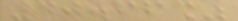40.66%
